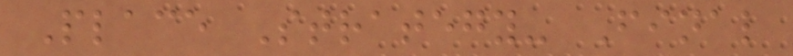Place Strategy- Final
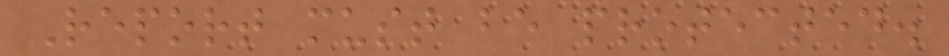Report must be protected.
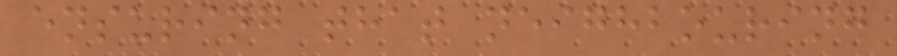ensuring that neighbouring
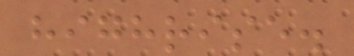highrise.
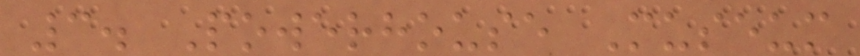3. Powerhouse Museum
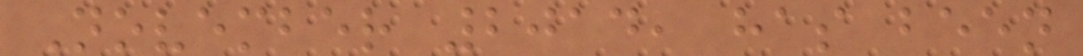November 2014, has been
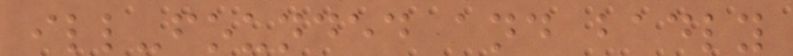ill-founded and badly
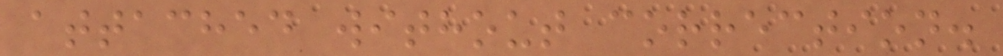attached without correction.
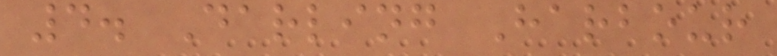4. Darling Harbour
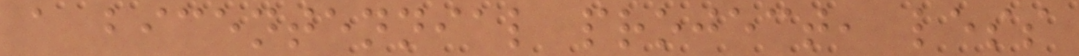a bicentennial project, less
